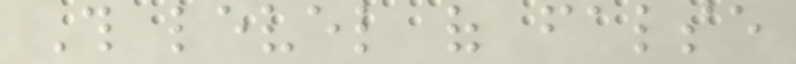This level of false
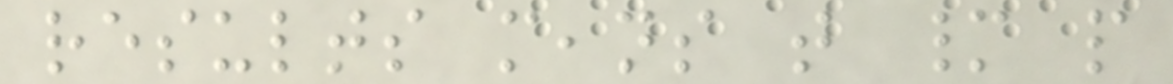results means that many people
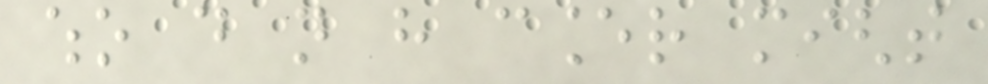who do not have cancer might
